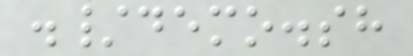./demo.sh
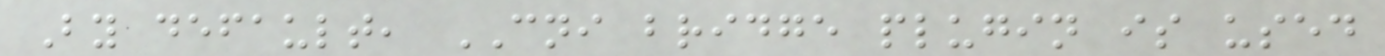By default, CNI bridge plugin is used
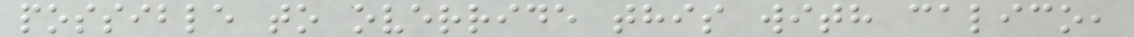possible to override this with calico,
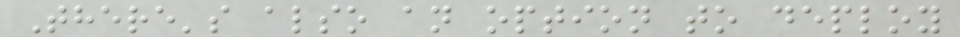There's also an option to deploy
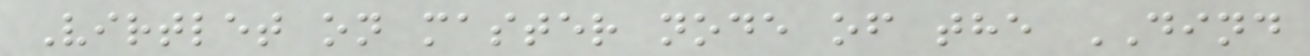Virtlet on master node of the DIND
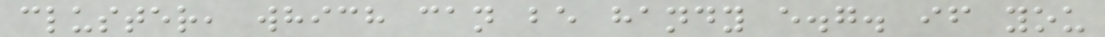cluster, which can be handy e.g. if you
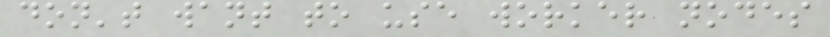don't want to use worker nodes
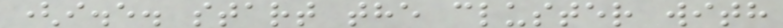(i.e. start the cluster with
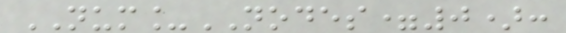NUM_NODES=0):
